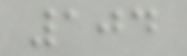104
